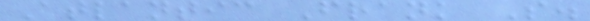Atlantic Frank S.
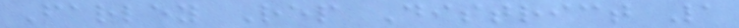Farley Rep District 1
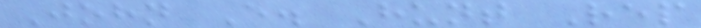John E. Hunt Rep
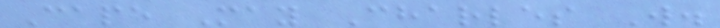Cape May Charles W.
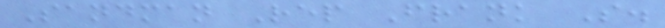Sandman Rep Frank S.
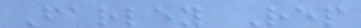Farley Rep
